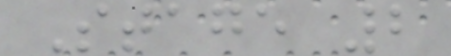Stage 2
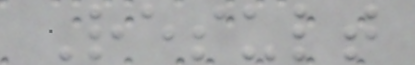Result
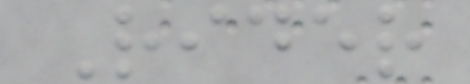Rider
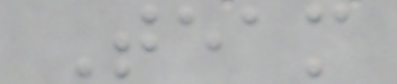Team
